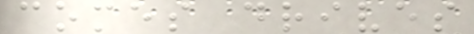comes drives
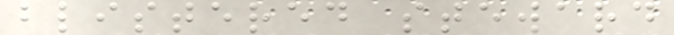blistered steward
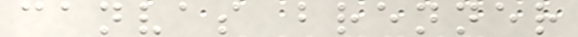canvas brenner
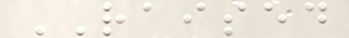RAISED
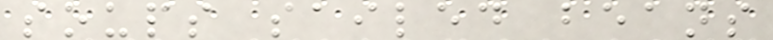soups sailed beans
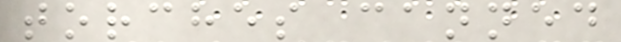torches canned
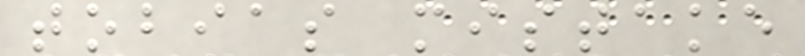tobias mistake
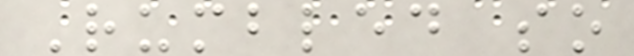Rumbled so
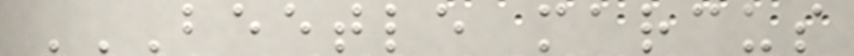BEETLE MARCUS
